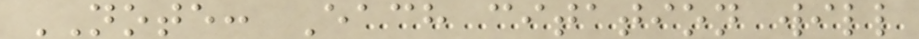NOTE: Each citation will
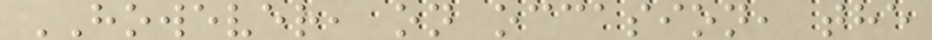HOWEVER, on occasion, the
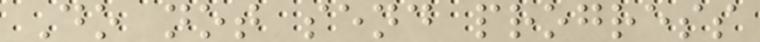Do not send progress
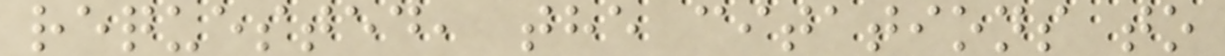requested, the citations to
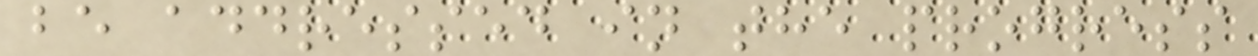be addressed in the progress
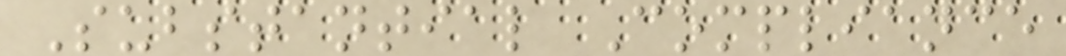Substantial Compliance
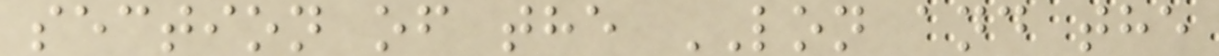section of the LON and the
